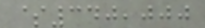$340,000
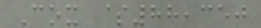Cox $88,350
